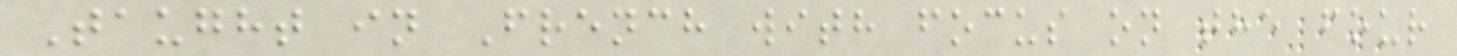Taught in French with focus on the four
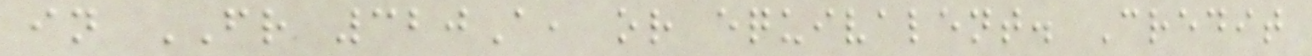in FR 320A, or equivalent. Credit
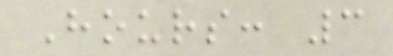Hours: 3
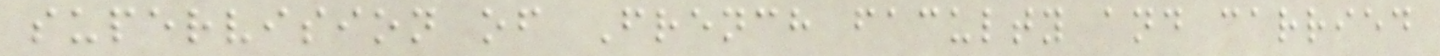supervision of French faculty and carried
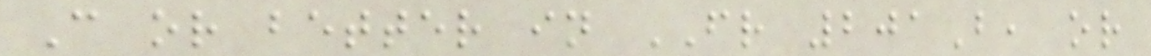C or better in FR 201B, or
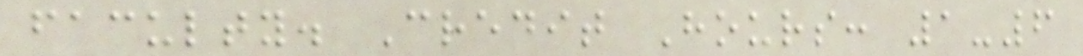faculty. Credit Hours: 1-6
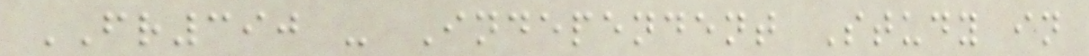FR390 - Independent Study in
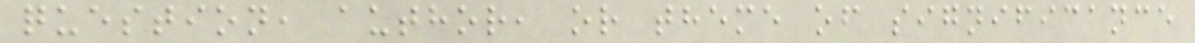question, author, or theme of significance
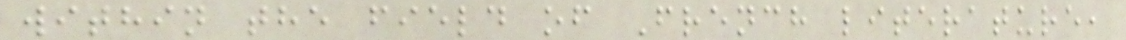within the field of French literature,
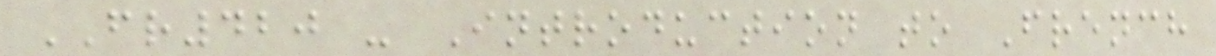FR420 - Introduction to French
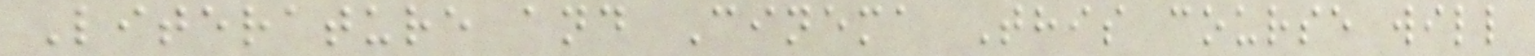Literature and Cinema This course will
